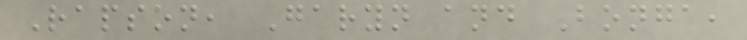Rapson, Garyn and Bonga,
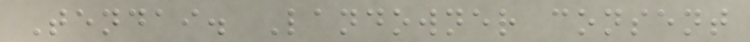Tendai. Landowner consent
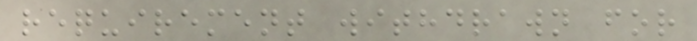requirement withdrawn for
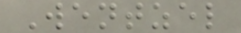Wentzel
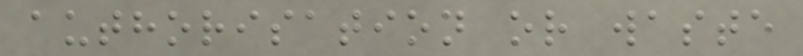authorisation or waste
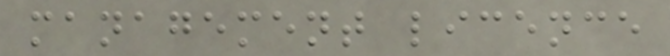management licence
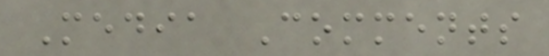Media Comments
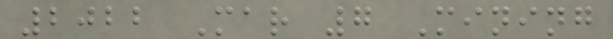2022 Mar 7 Mining
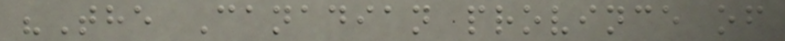"The Canadian province of
